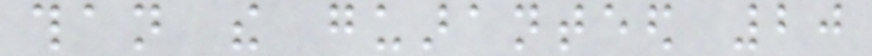than the guaranteed 20
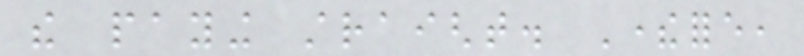the paying straight. Therefore,
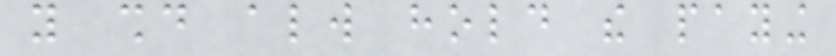you should always hold the paying
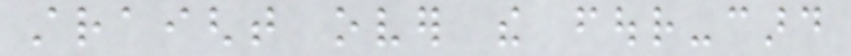straight over the four-card
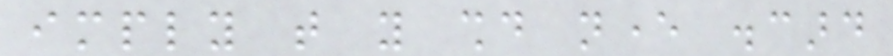imply that you should never discard
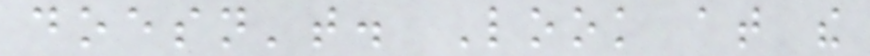doesn't. Look at the
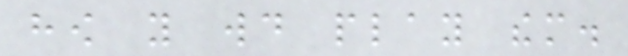how you would play them.
